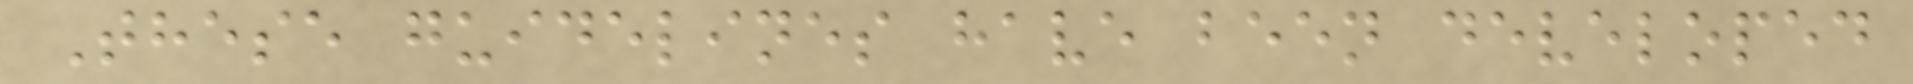These guidelines have been developed
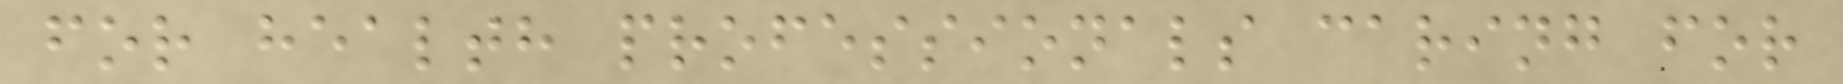for health professionals caring for
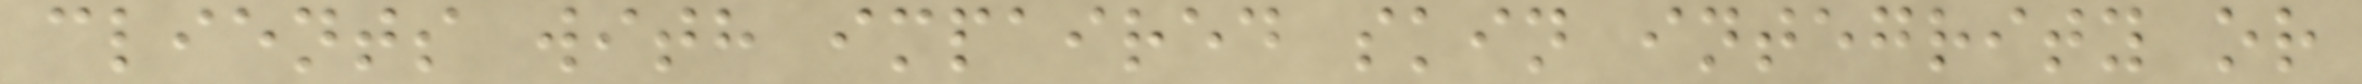clients with impaired skin integrity or
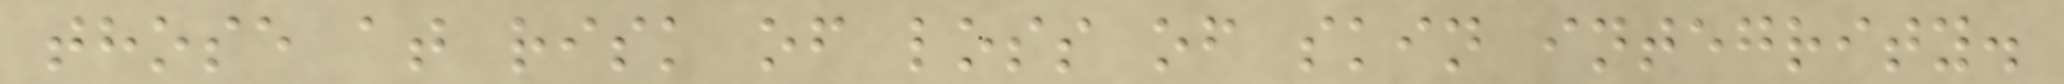those at risk of loss of skin integrity.
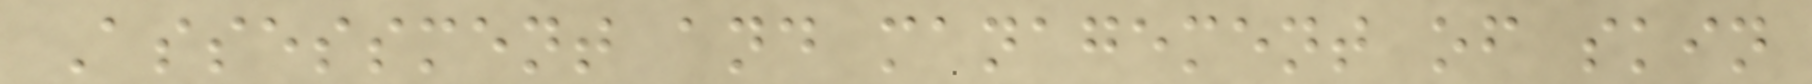Assessment and management of skin
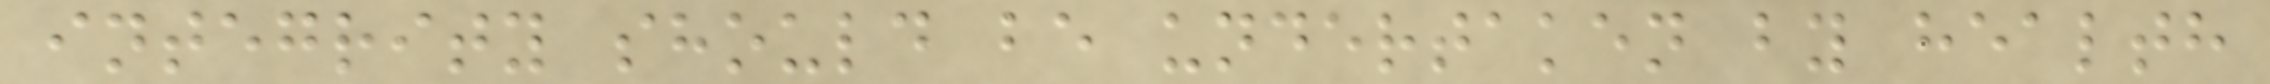integrity should be undertaken by health
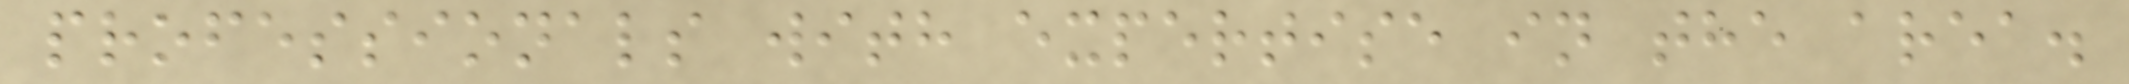professionals with expertise in the area.
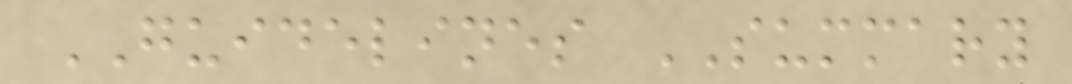GUIDELINES SUMMARY
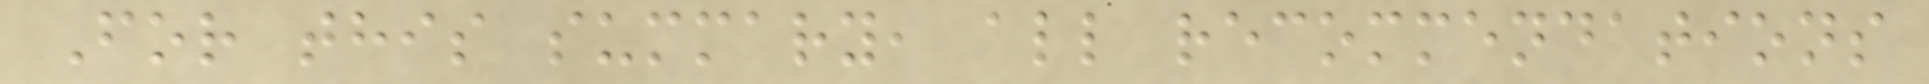For this summary, all recommendations
